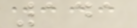141
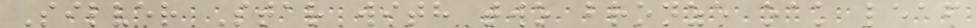Silver Star with two bronze oak leaf
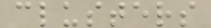clusters
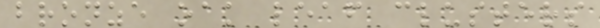bronze oak leaf clusters
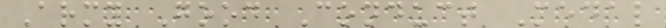Army Good Conduct Medal
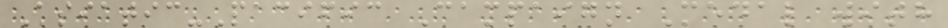Asiatic-Pacific Campaign Medal with
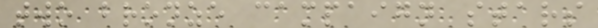two bronze campaign stars
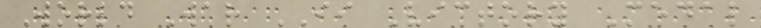World War II Victory Medal
